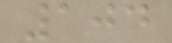104
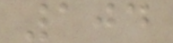104
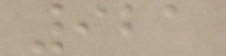921
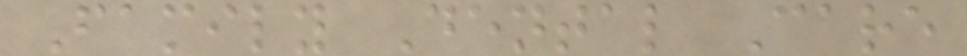Family Dental Care
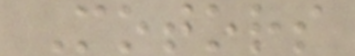Motors
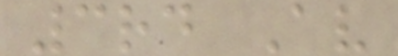3rd Av
